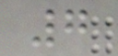7
